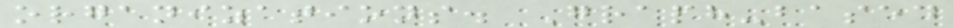organizations. Graph-based
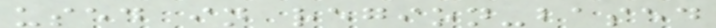used in region-based
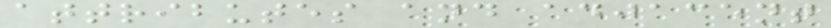attributes and adjacent
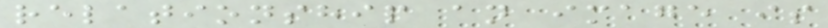relationship an image is
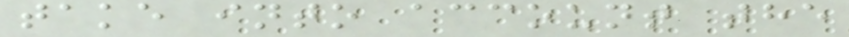take into account the
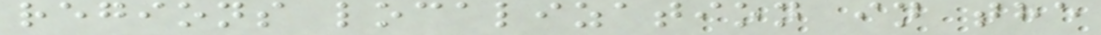regions localization in the
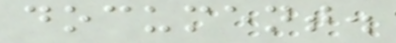document.
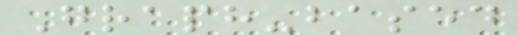Graph-based
